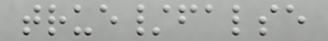true/false
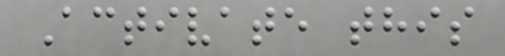Activate this
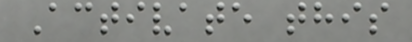Activate this
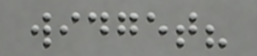widget?
